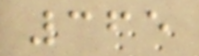365
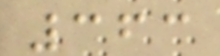363
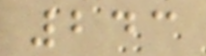243
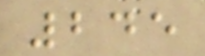245
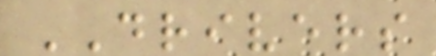DRIVERS
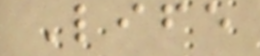Life
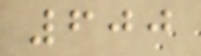600
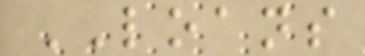LOANS
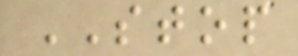STOP
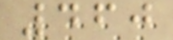460
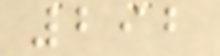292
